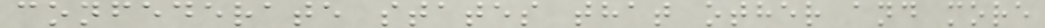confederate states that other and more
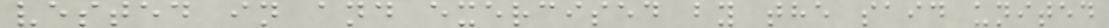vested in and exercised by the said united
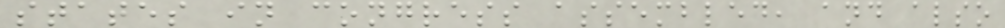states in congress assembled, and also
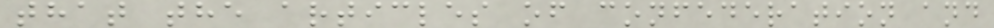that the articles of confederation and
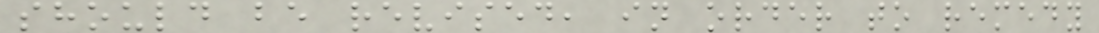should be revised, in order to remedy
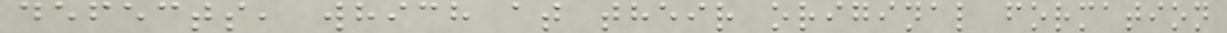defects, which at their original formation
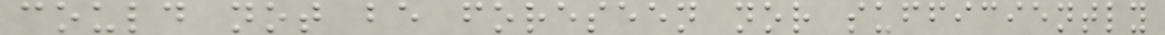could not be foreseen nor sufficiently
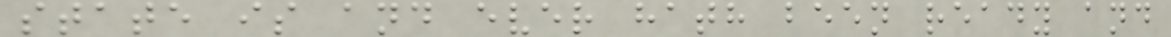state is and ever hath been ready and
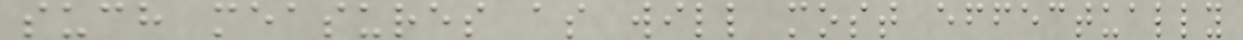such measures as will most effectually
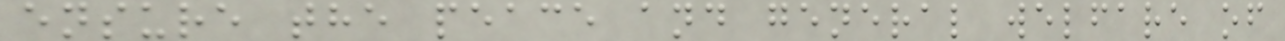ensure the peace and general welfare of
